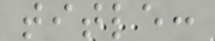title:
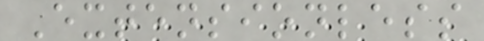Extensionless
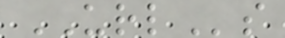URLs
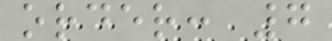order: 7
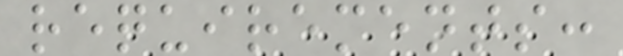requirements:
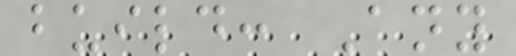build: Any
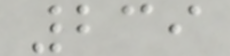239
